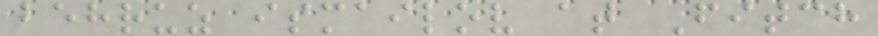behruz ismailov at Fitch
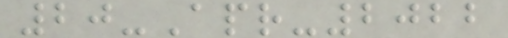20-Apr-2022
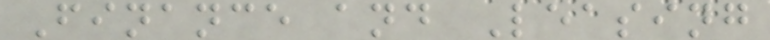Finance and Leasing
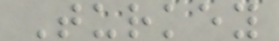Turkey
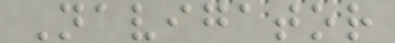Navigator
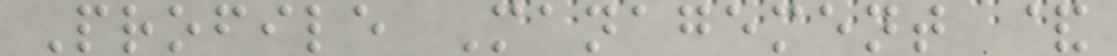Profile Management &
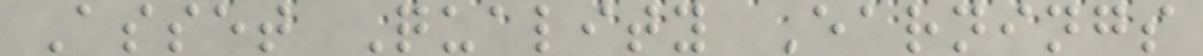Asset Quality Earnings
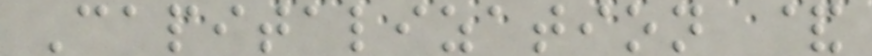Capitalization &
